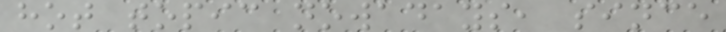hot topic nowadays, since
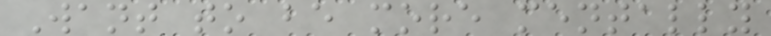Want to be more mentally
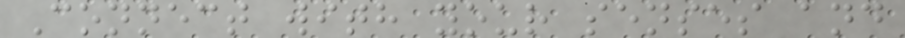Connect with your senses and
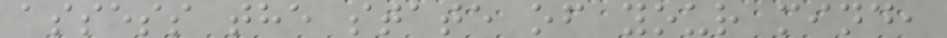assess the state of your mind,
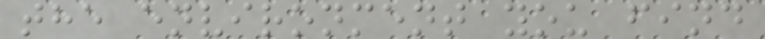the environment you find
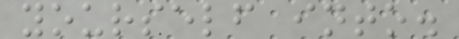yourself into.
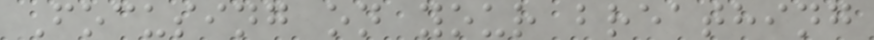Focusing on your breathing
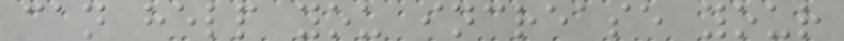can help you increase your
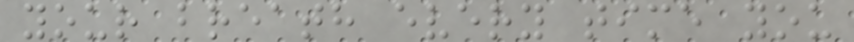your breath every time you
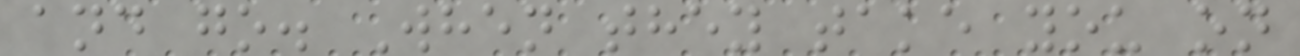and go. When they take you on
